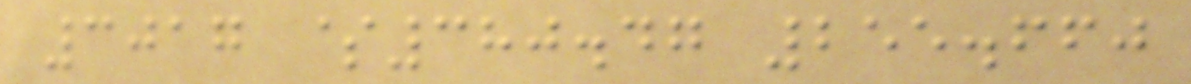3017 $380.47 255.660
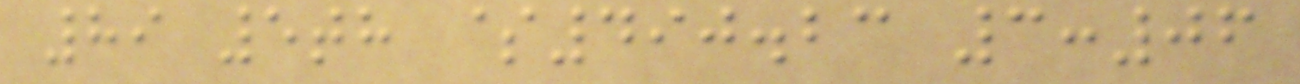89 5th $490.23 3:06
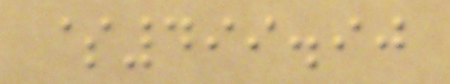$499.90
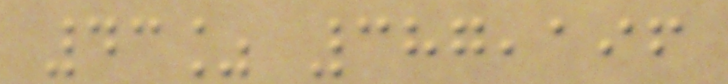43% 387,196
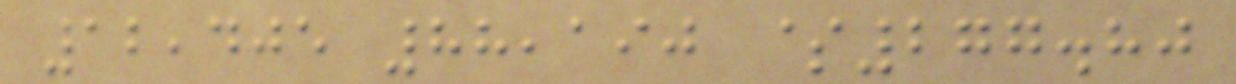12,405 88,190 $277.80
